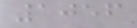1056
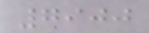7900
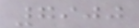7900
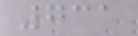731
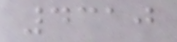4310
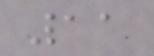11
